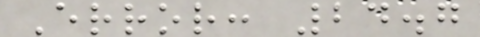Error: 24.7
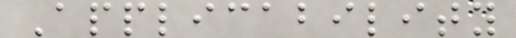Applicability
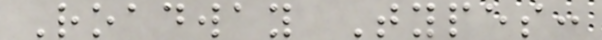Roadway Types:
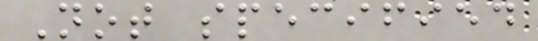Not specified
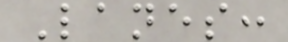Lanes:
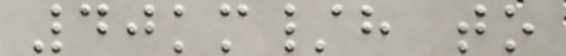40km/h to
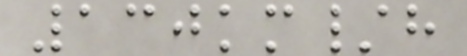130km/h
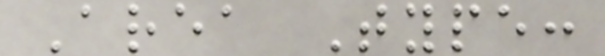Area Type:
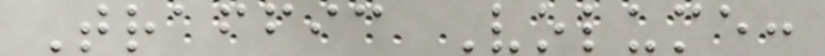Traffic Volume:
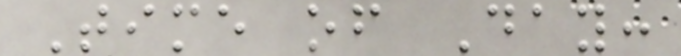Time of Day:
